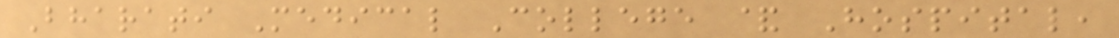Bharati Medical College & Hospital,
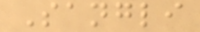Sangli
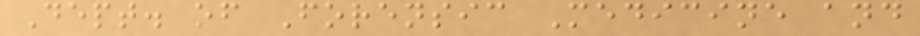Dept. of Forensic Medicine and
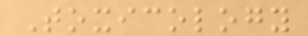Toxicology
